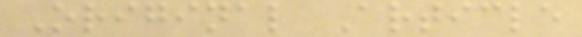Original Article
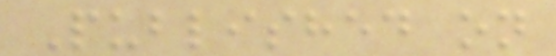Published on
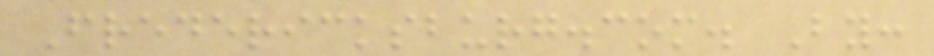Fredericksburg.com. By:
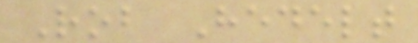Rob Hedelt
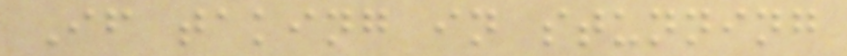If taking in stunning
